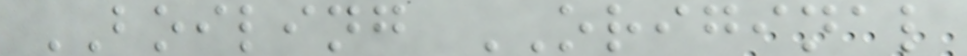BOILING ORIGINAL
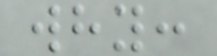why:
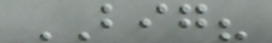BIG?
